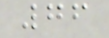76
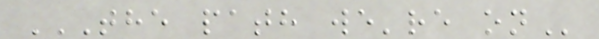THE PATH WE'RE ON
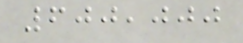600,000
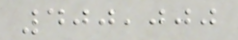400,000
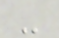-
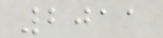2011
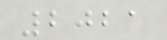2021
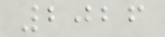2026
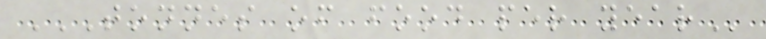TONNES OF FOOD PER YEAR
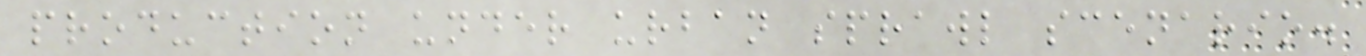production under urban sprawl scenario.
